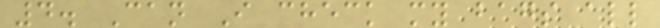4. Can I check my bags all
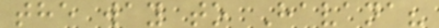the way to Havana?
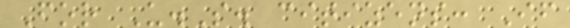For U.S. citizens: If
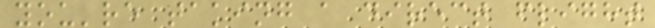you're taking a direct flight
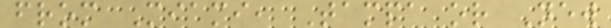from Miami, Tampa or New
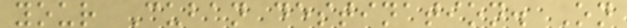your Cuban destination. On
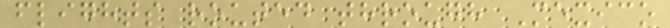flights routed through Mexico
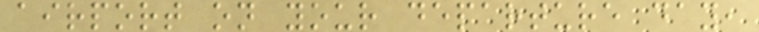airport on your departure day,
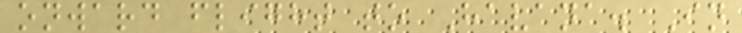onward flight to Havana. In
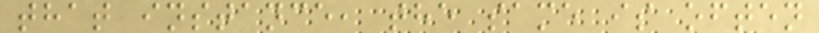that instance, the same is often
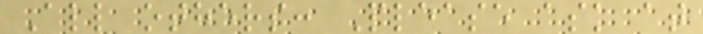All others: Please ask at
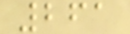261
